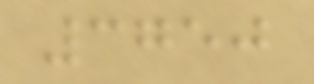3750
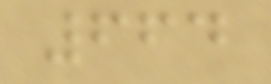664
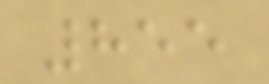855
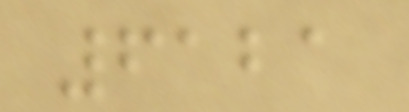6121
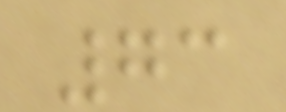73
